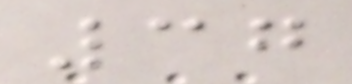37
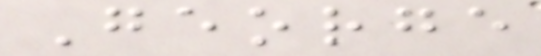George
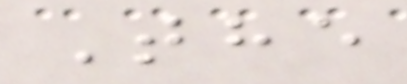The
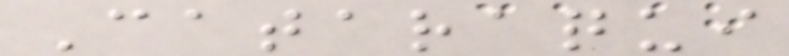Cataraqui
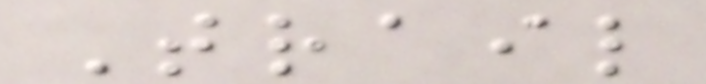Trail
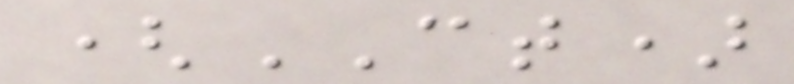(CT)
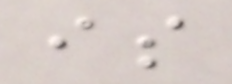is
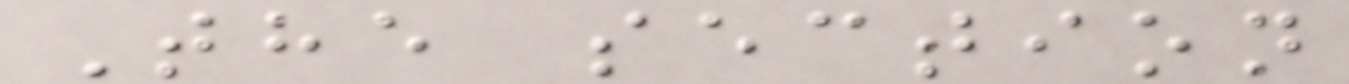The section
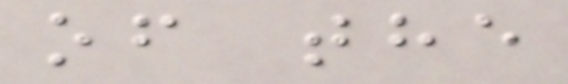of the
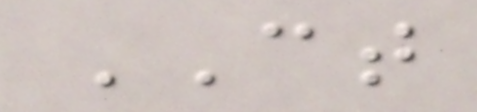CT
